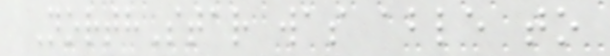NorthStar was able to
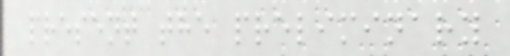present the preliminary
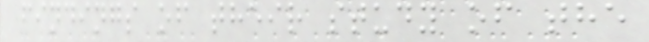findings of their study of the
